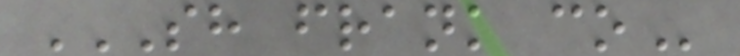SH FRANK CO
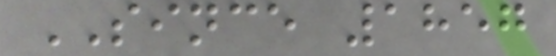SINCE 1857
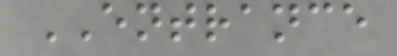ENTRANCE
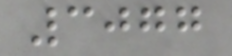3077
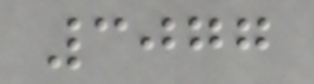3077
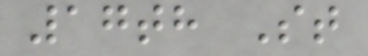17th St
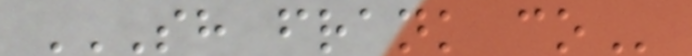SH FRANK CO
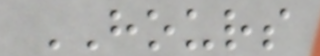HOURS
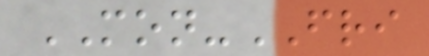MON-FRI
